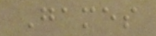Games
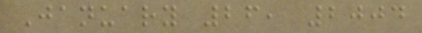January 26, 2004
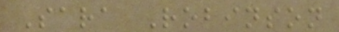Sara Robinson
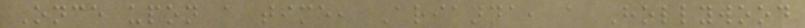Once upon a time, Arianna, a Hollywood
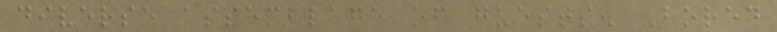diverse assemblage of guests. Bored
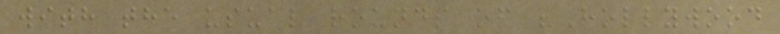with the usual rounds of "Hollywood
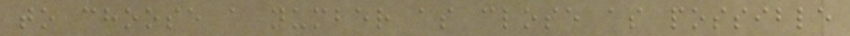to choose a number as close as possible
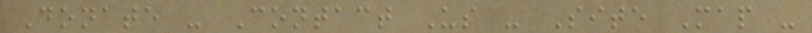Donate - Contact Us - Site Map -
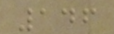146
